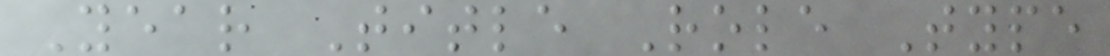Year Title Role Type
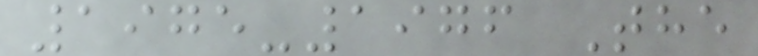1975-1976 The
